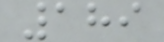189
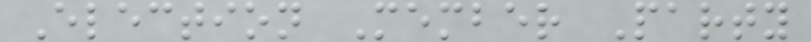Election Member Party
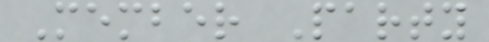Member Party
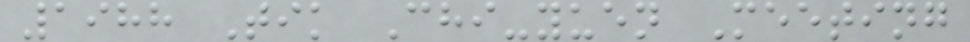1988 Tik Chi-yuen Meeting
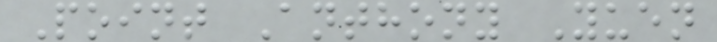Point Anthony Yuen
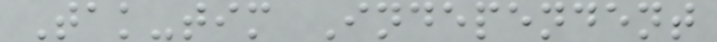Tak-tim Independent
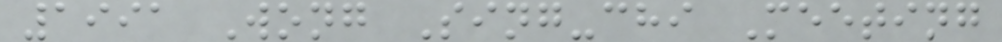1991 Wong Sing-chi Meeting
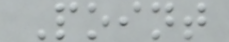Point
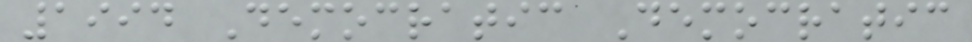1994 Democratic Democratic
